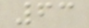63
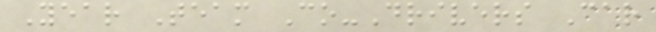Year Team Co-Drivers Car
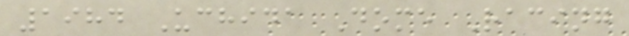1984 Uchida Dome Racing
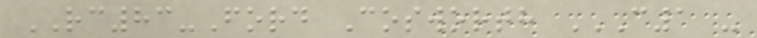RC83-Ford Cosworth C1 -
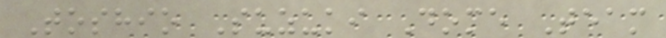Toshio Suzuki Dome Team
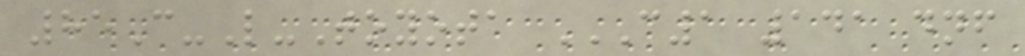85C-L-Toyota C1 141 DNF
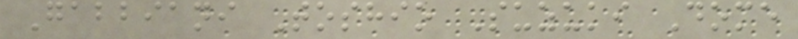Gabbiani Toshio Suzuki Dome
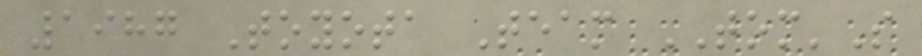1987 Toyota Team TOM'S
